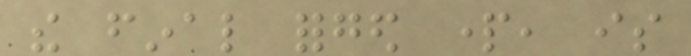the final forged part, is
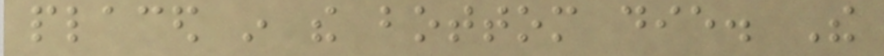placed in the bottom die. The
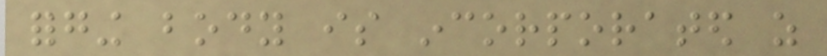forging body is incorporated as
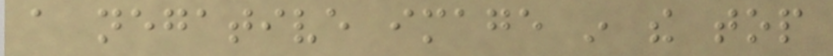a negative image in the top
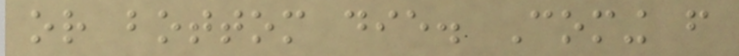or bottom die. Coming from
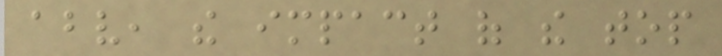above, the impact of the top
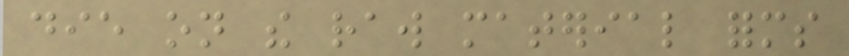die on the raw material forms
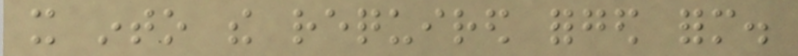it into the required forged form.
